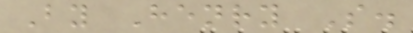By Henry S.
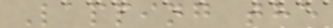Lapping the
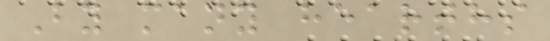By many hearths
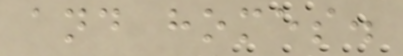and homes.
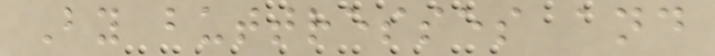By buttresses and
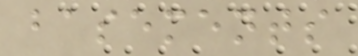basements
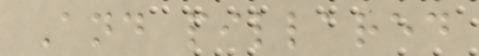And pillared
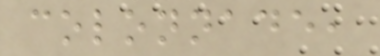colonnade,
